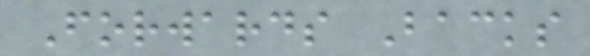Forwards Backs
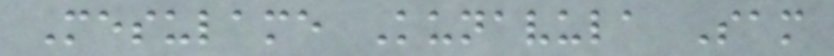Mesulame Kunavula Sam
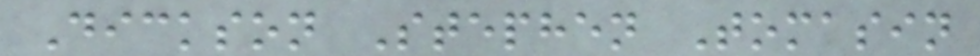Dickson Stephen Tomasin
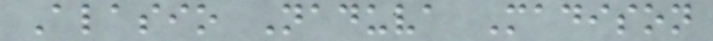Alasio Naduva Madison
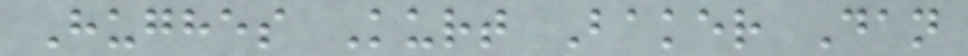Hughes Kurt Baker Dan
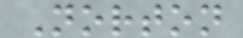Norton
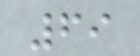69
